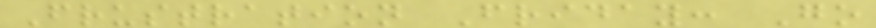Frustration Friday: Go
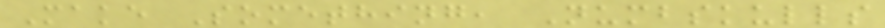Make Something, Numbskulls
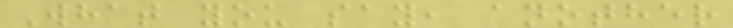What you say, another
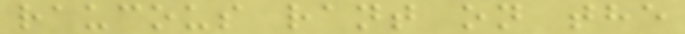raucous rant on the
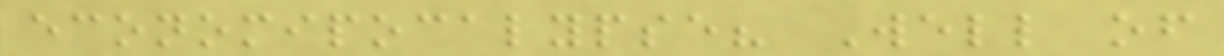economipocalypse? Well of
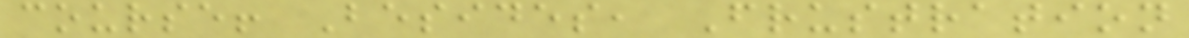course! Besides, Frustration
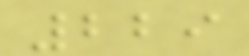229
